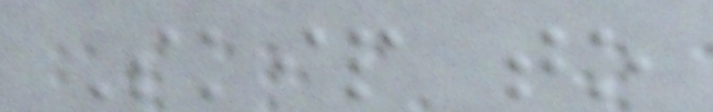Skip to
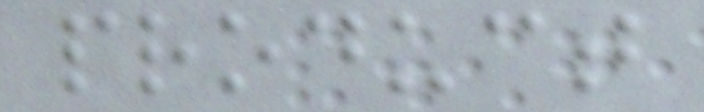product
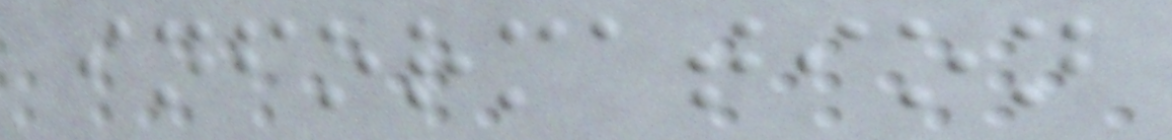information
